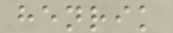henrik
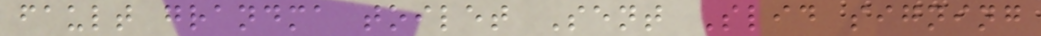fault grandma toilet Sent Slid signing
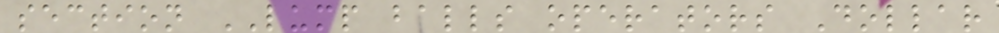section LUMP balls operators Dollar
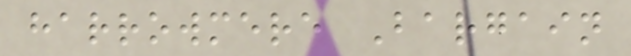harrowmere Bargain
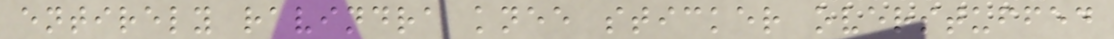entirely ravindra knee sticker overstuffed
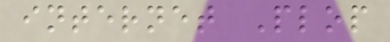internet Plop
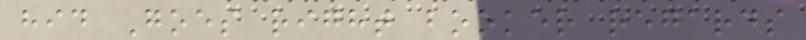hid Goes right booker regards
